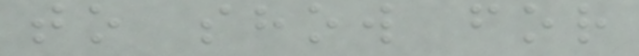to show for
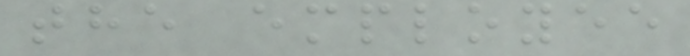the employee
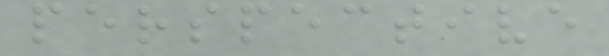perspective
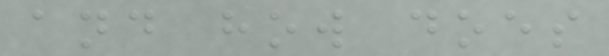and how does
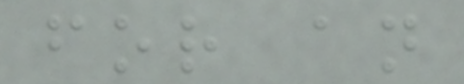for an
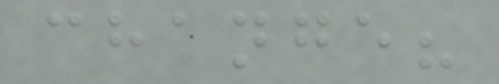change?
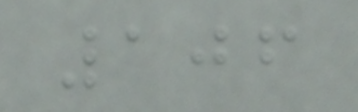106
